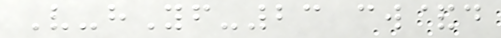V-hYf-23 cw&d
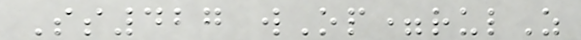Ss427 wOp=rulZ
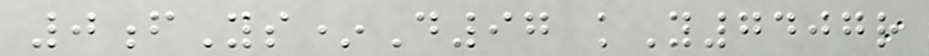0fYs*D97 kY7407r
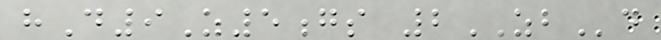hD9Z5gs 2ZBd
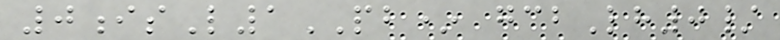0isL1PB* gcbLh0/
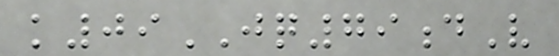k09JQ79dV
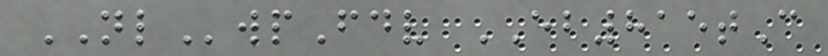NLwpFdv EB815tC
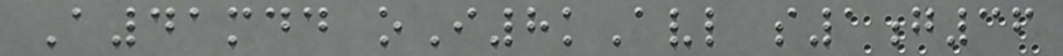A41mdd oI8kAvl s1g36
